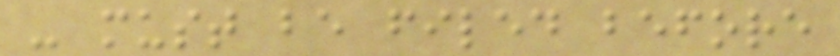- must be filed before
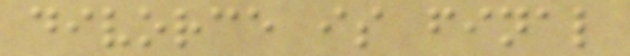divorce is final
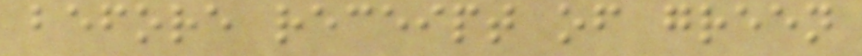before receipt of green
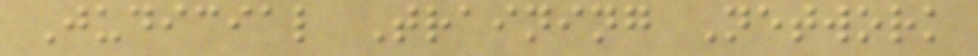Judicial Training Network
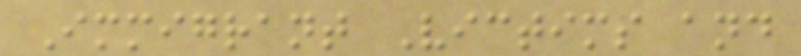Immigrant Victims and
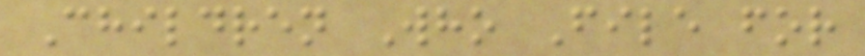Children Who File for
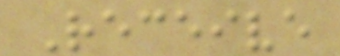Receive
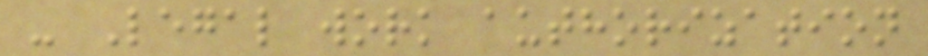- Legal work authorization
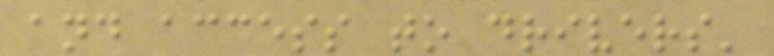and access to drivers'
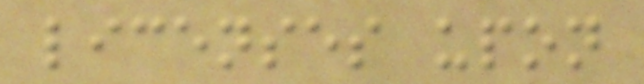licenses upon
